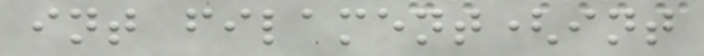int filament(int
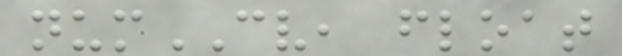numCV, float
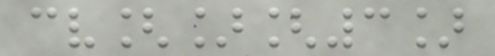cv[][3]
